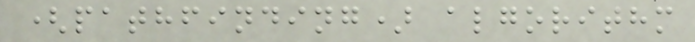(pathfinding) algorithm
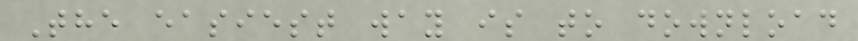The easiest way is to download
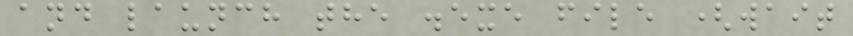and launch the .exe file (wait
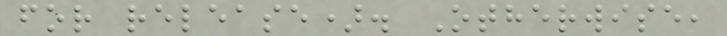for release). Otherwise,
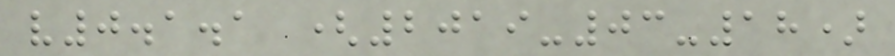v0.1.1 (2019-03-18)
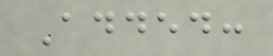Added:
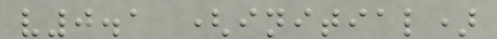v0.1 (initial)
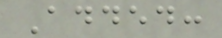Added:
